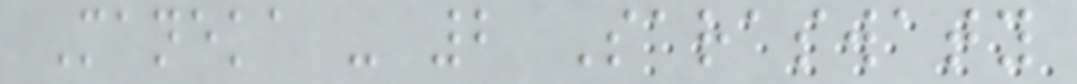Maneka - 2 Saraswaty
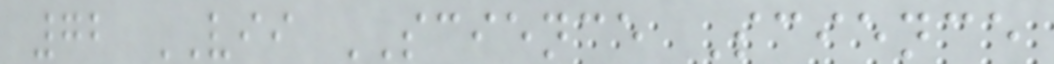72 VII SCIENCE Science
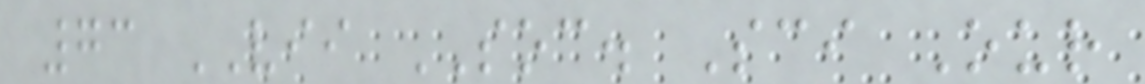73 VII SOC. Sci Our
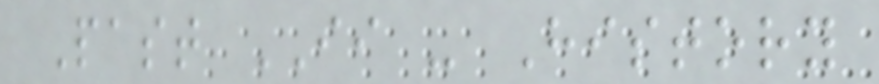Past II - History
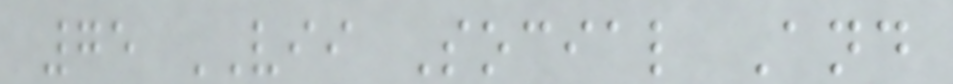75 VII Social And
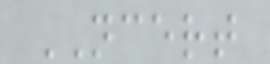NCERT
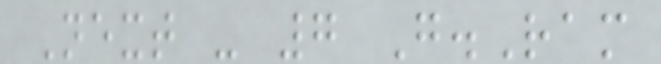Next - 7 G.Ram
